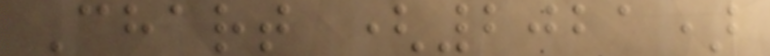Chart (2021)
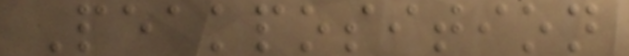Peakposition
